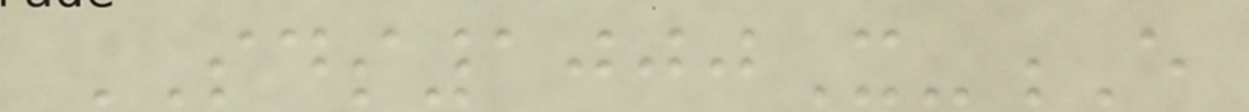SDS1000X-E
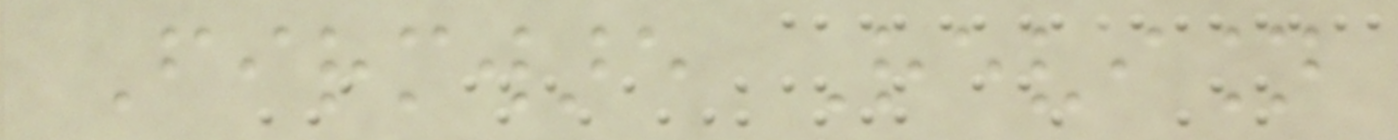Firmware Revision
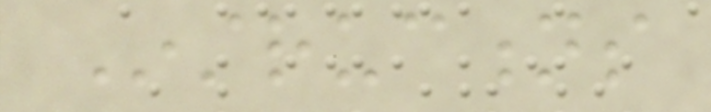Instructions
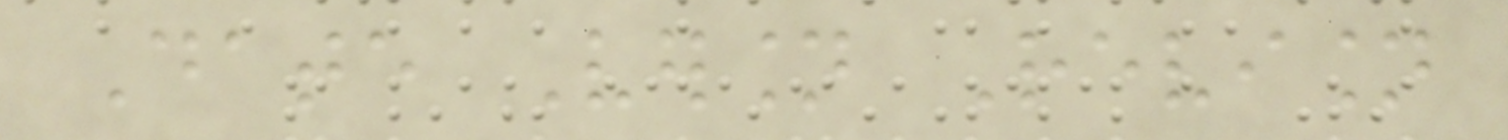Date Version Revision
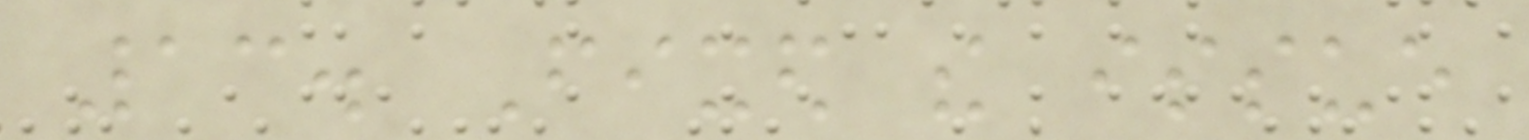13. Fixed the issue
